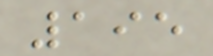195
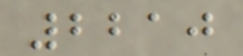2210
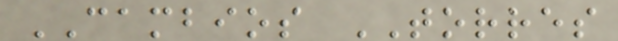CAMBIOS TORRES
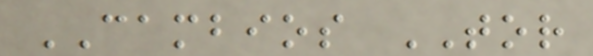CAMBIOS TOR
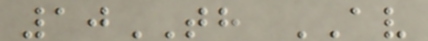10TH AV
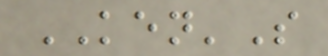KEN'S
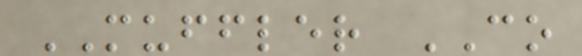MUFFLER CO
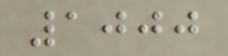1000
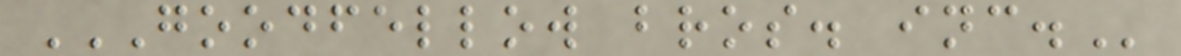GOODFELLOW BROS. INC.
